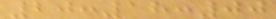20:18:00
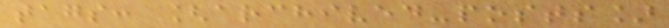tags: [archived-posts]
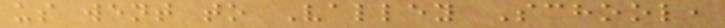us went to Valley School,
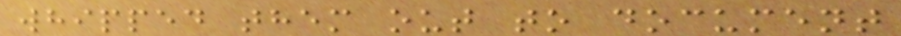whipped them out to document
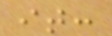it:
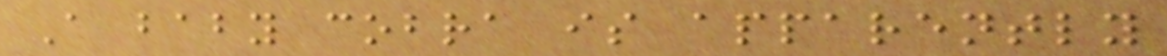A baby cobra is apparently
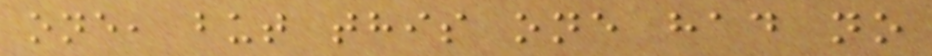one, but this one had no
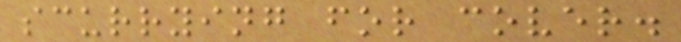scurrying for cover.
